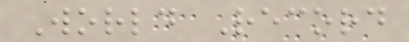World Record
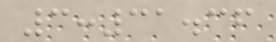3:31.36
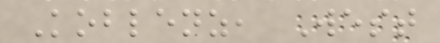Koblenz, West
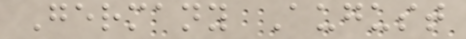Germany August
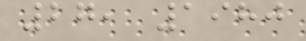27, 1980
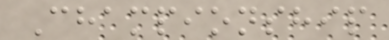Championship
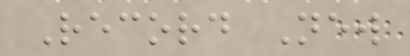Record New
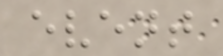event
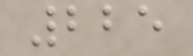225
